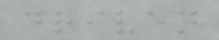driven
